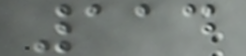114
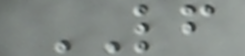LF
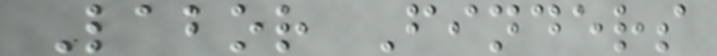Labor Finders
